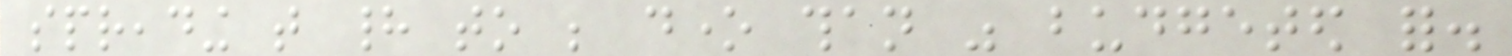spreading that had to be done than was budgeted for.
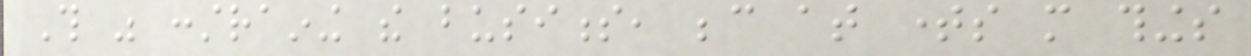This was constraining the business, because at times more things
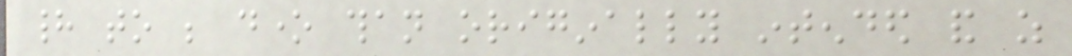had to be done than originally intended and as
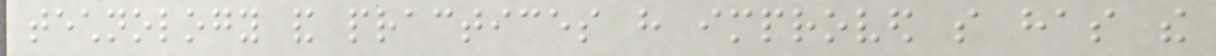technology and practices have improved so has the
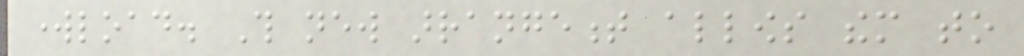workload. This new arrangement allows them to
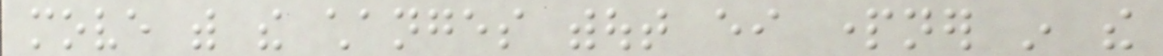move with the changes without either partner in the
